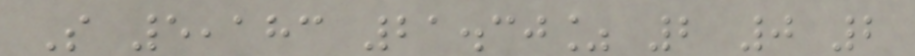S 5,183 21.30% 2 0 2
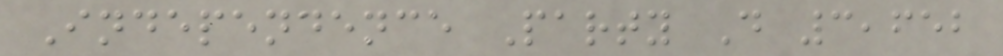Independence Party D 3,652
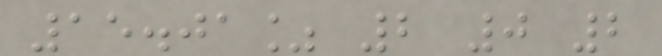15.01% 2 0 2
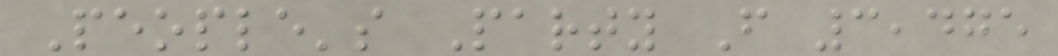People's Party F 3,475
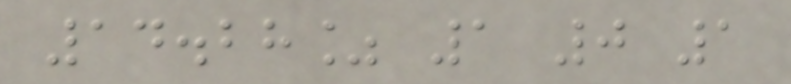14.28% 1 0 1
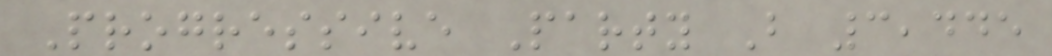Progressive Party B 3,445
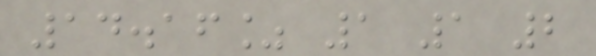14.16% 1 1 2
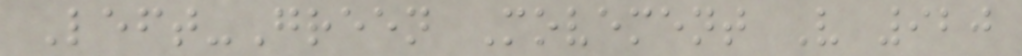Left-Green Movement V 920
